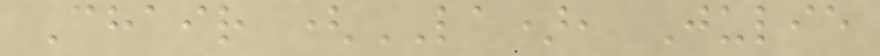Chair (LA), Julie
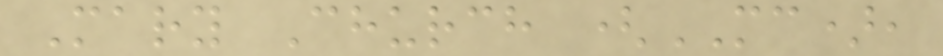Mary Church (MC),
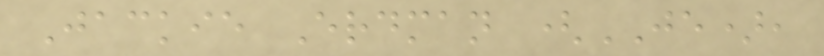Jackie Erdman (JE),
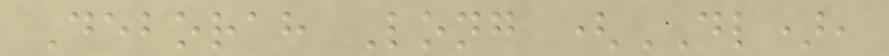Deborah Long (DL),
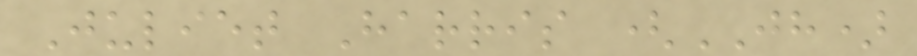Juliet Harris (JH)
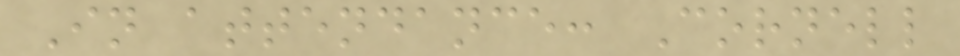In attendance: Cornell
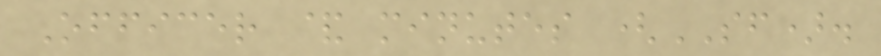Officer & minutes (SF).
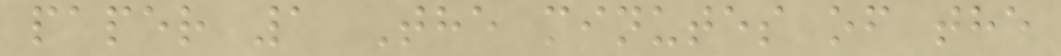paper 1 The minutes of the
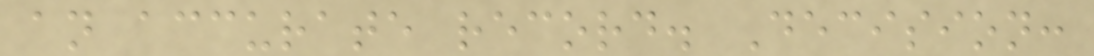an accurate record. Decision:
